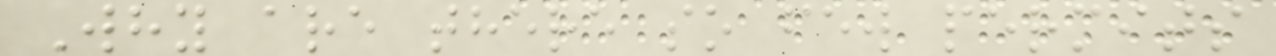Why are there so few permits
